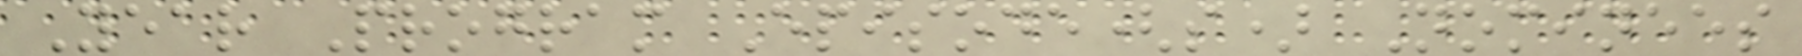Year Program Episode(s) Nominees
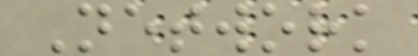Network
